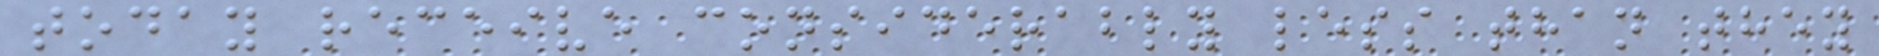today receive considerably less than they
